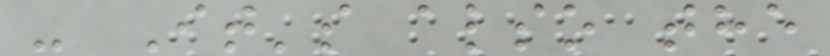- It's also the
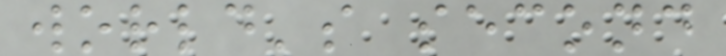world's second
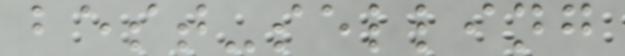best-selling
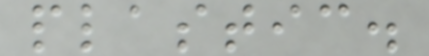plastic.
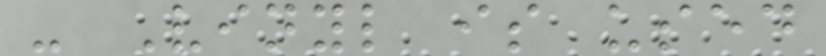- Vinyl is used
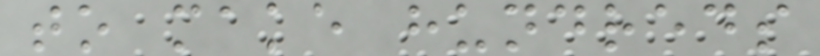to make hundreds
